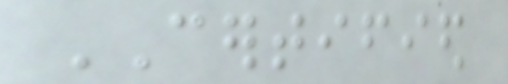CERTIFIED
